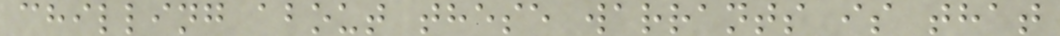chilling about these warrants is that
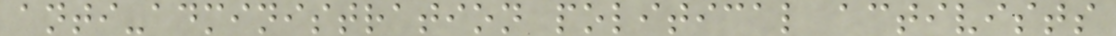anti-administration political activists
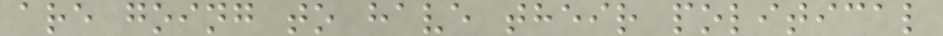are going to have their political
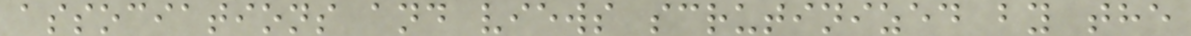associations and views scrutinized by the
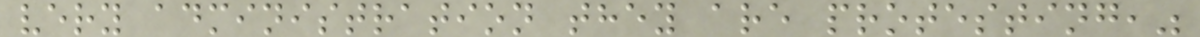very administration they are protesting,"
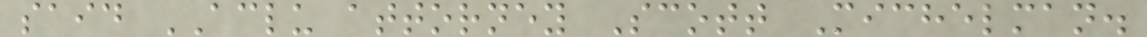said ACLU attorney Scott Michelman.
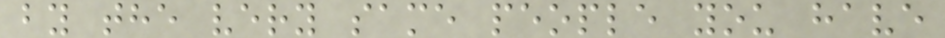by the very same people you have
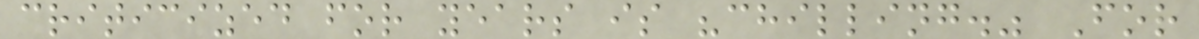criticized for years is "chilling." For
